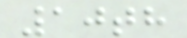10th
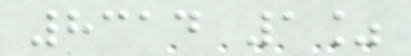8314 1%
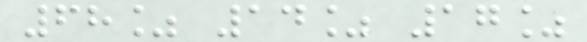68% 14% 17%
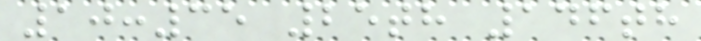10:35 25th 146th
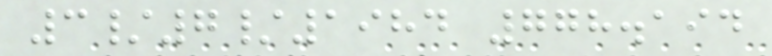3/7/1984 778.194
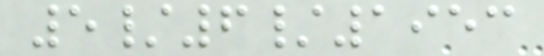5/6/1953
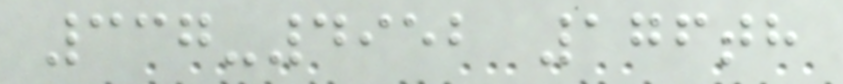337-4952 176th
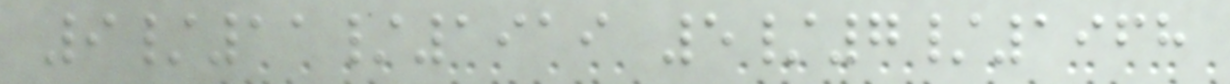9/11/1919 5/7/1968
